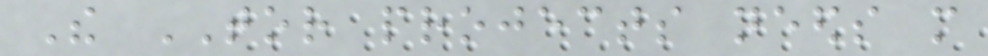The TOR projects needs more
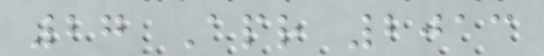27 Apr 2013
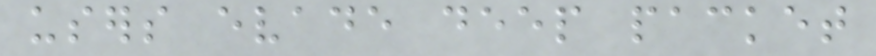users evade deep packet
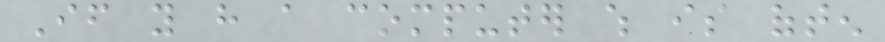If you have a computer which is often
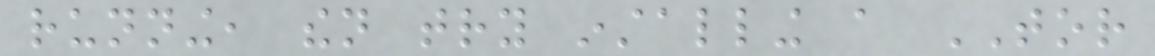running, then try installing a TOR
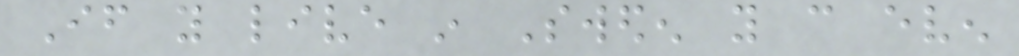If you live in Sweden you can even
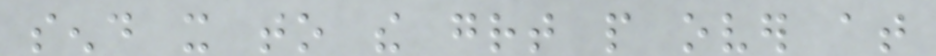send it to the great people over at
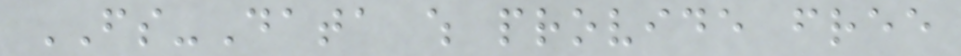FS-Data which provide free
